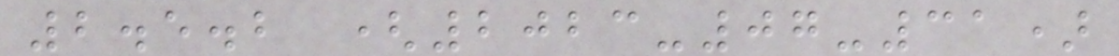2.5.2 (2023-07-31)
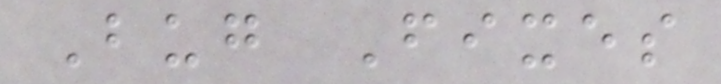Bug Fixes
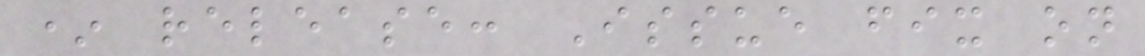* release: Issue fix on
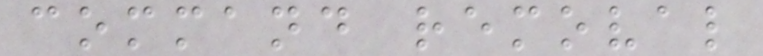command removal
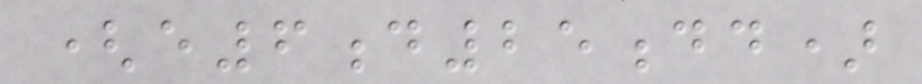(e6d25dd)
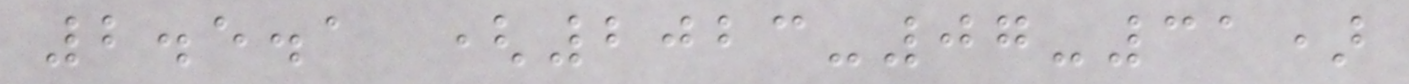2.5.1 (2023-07-31)
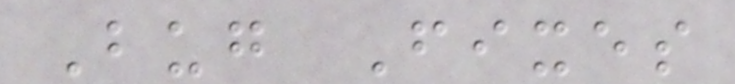Bug Fixes
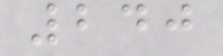240
